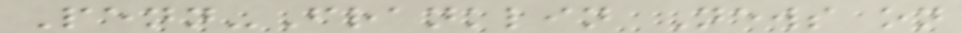Penn-Franklin News on
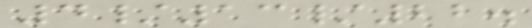4/13/22.
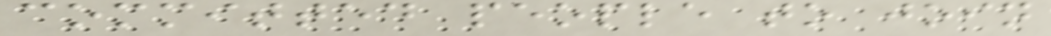committed people to join
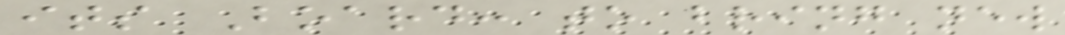its Board: to bring new
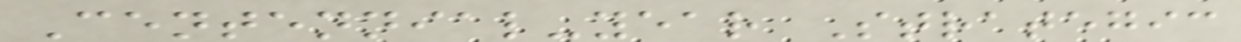Centennial-year Strategic
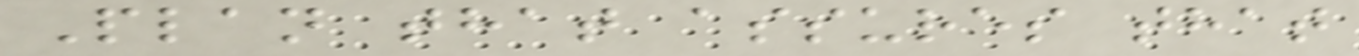Plan that assures that
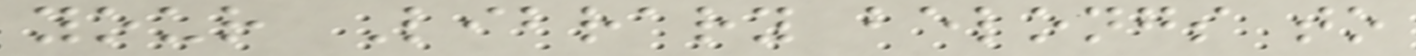your Library belongs to
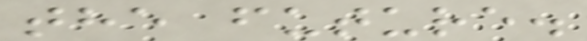the future.
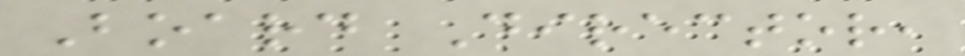Board Director,
